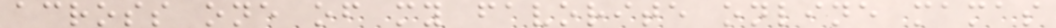across one of my favorite online mamas
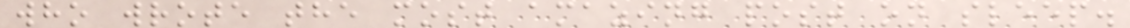who wrote the most amazing post on sleep.
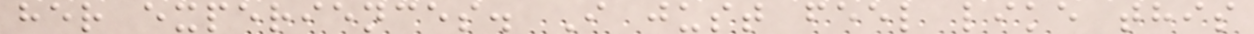her experiences. I just feel like this
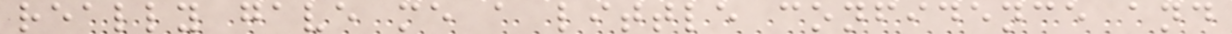really gave me a little confidence and
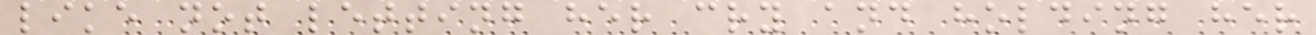like not letting her cry and holding her
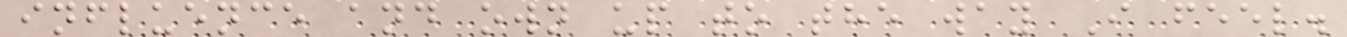influence and own up to the way I feel.
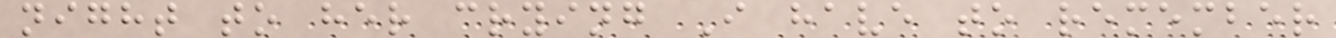night to her crying I have to remember
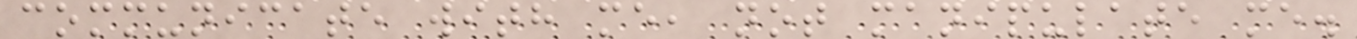communicate with me, not manipulate me.
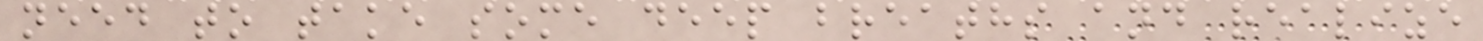need to take some deep breaths and realize
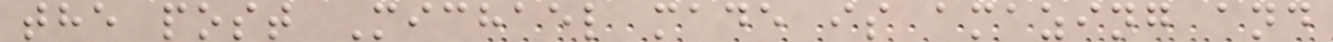the post Michael made is amazing and
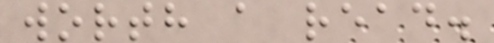worth a read.
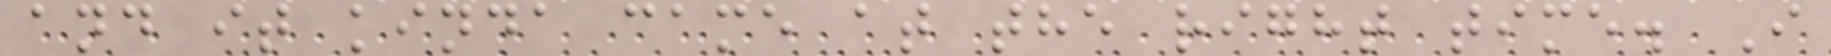and it kinda came at the right time. I
